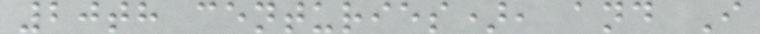20th centuries), and I
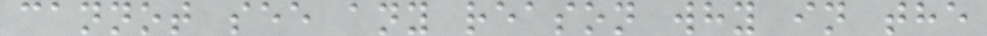cannot see any reason why in the
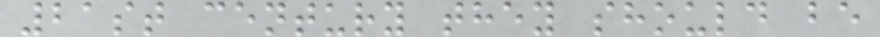21st century they should be
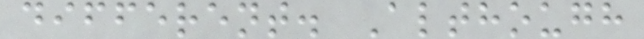different. Although
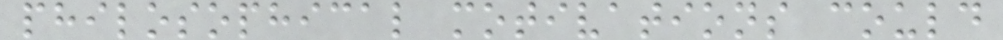philosophical motivations could
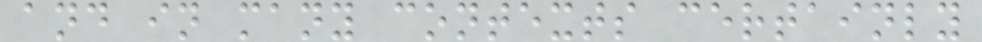and in many contexts certainly
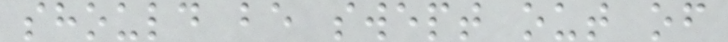should be swept out of
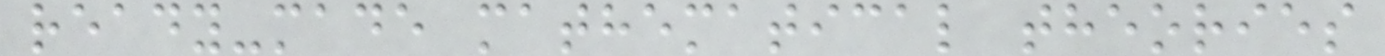ready-made mathematical theories
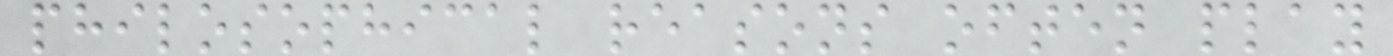philosophical reasons often play
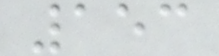153
